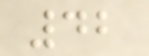42
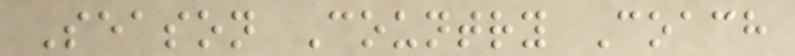Season Country Coach
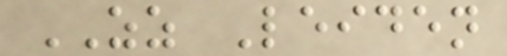ZZ Leiden
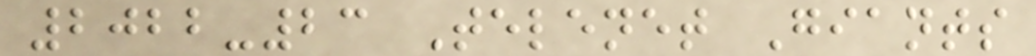2022-23 Telenet Giants
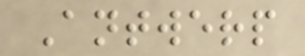Antwerp
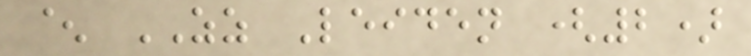^ ZZ Leiden (2)
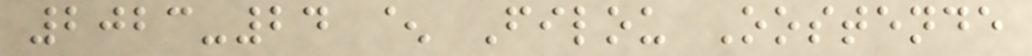2023-24 ^ Filou Oostende
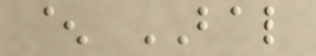^ BAL
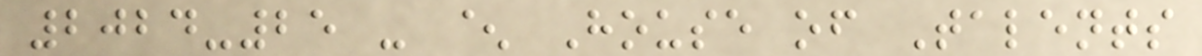2024-25 - ^ House of Talents
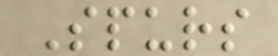Spurs
